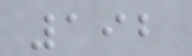192
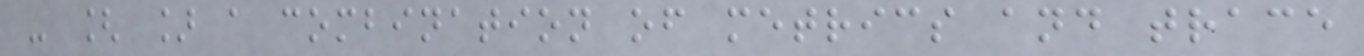- [ ] a combination of metrics and trace
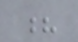?
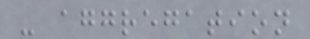- aggregation
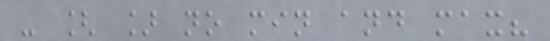- [ ] no min and max?
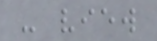- view
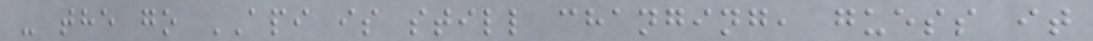- the go API is still changing, guess it
